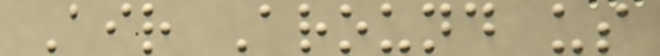Air Around us
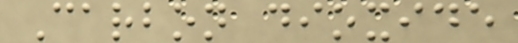Carbon dioxide
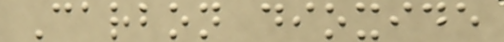Carbon dioxide
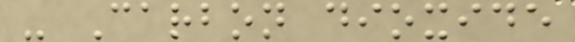- Carbon dioxide
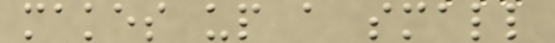makes up a small
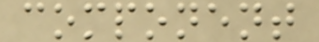component
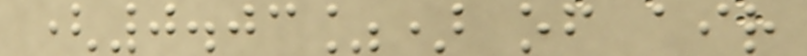(0.03%) of air
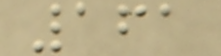161
